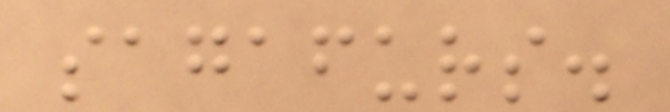sagafurs.
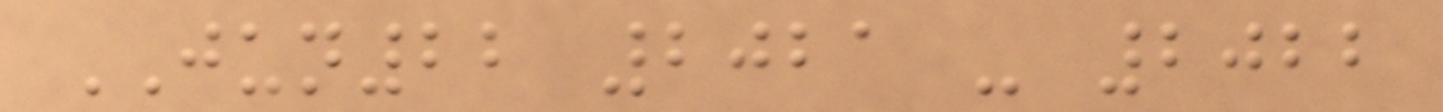JUN22 2021 - 2022
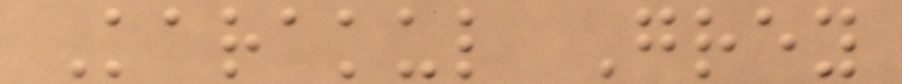Karakul Grey
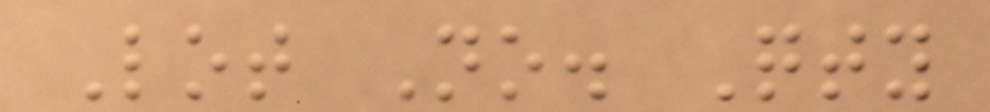Lot No. Qty
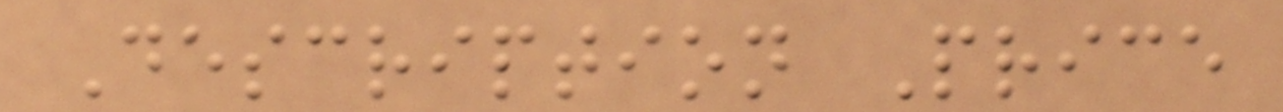Description Price
